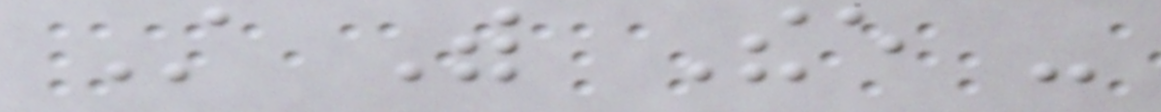Still With Thee -
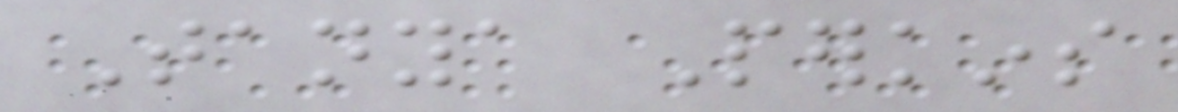Tanya Perkins
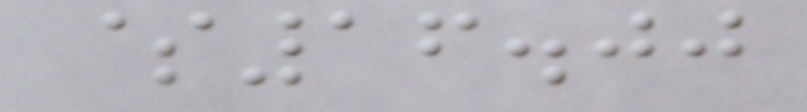$16.00
